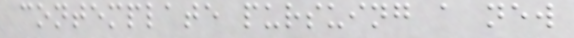contemplate pursuing a new
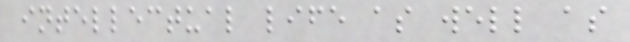intellectual life as well as
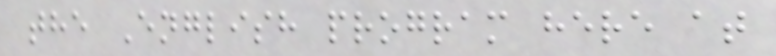the English program here at
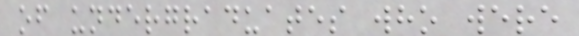of undergraduates who were
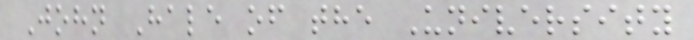John Hale of the University
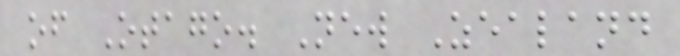of Otago. New Zealand
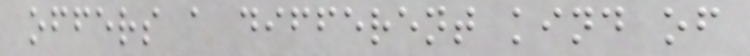offers a different kind of
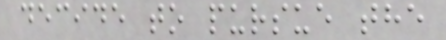decide to pursue the
